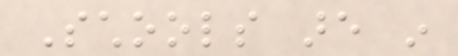Schools are in
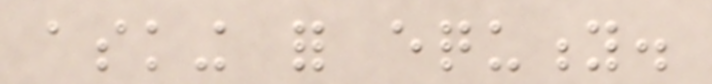asking for equity.
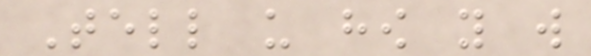Tell us how you will
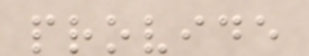provide
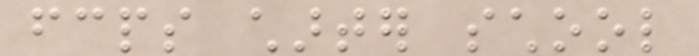fcps charter school
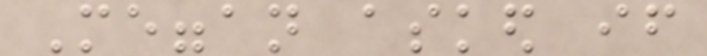Meggan asked if
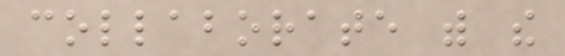collaborate with the
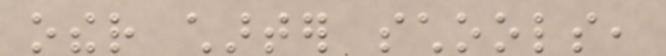other charter schools,
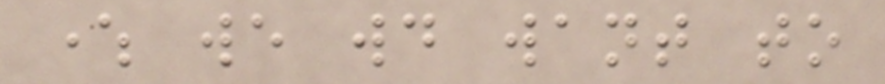where we would want to
